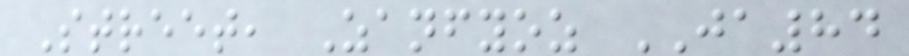Street, Zanfyoz JA84
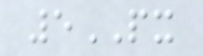5PX
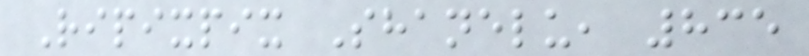Ripixpix Shanelu, 835
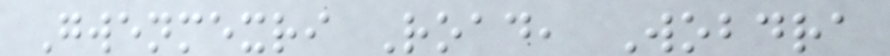Gwenmexri Road, Wobdra
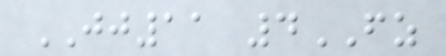JJ11 4FZ
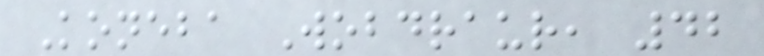Koneba Wobdraur, 42
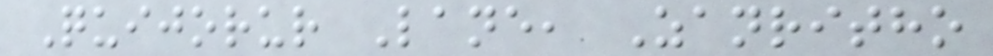Quijorur Lane, Zanritho
